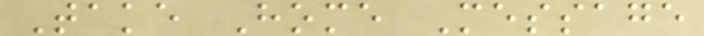Take Home Message
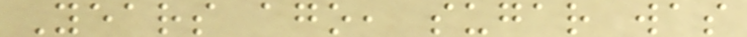Years ago, sugar was
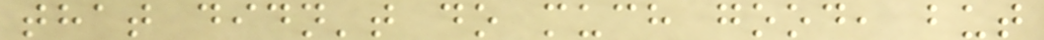that didn't do much good, but
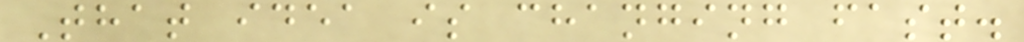That idea is changing fast.
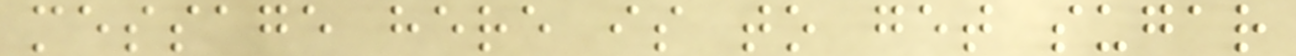message here is to get sugar
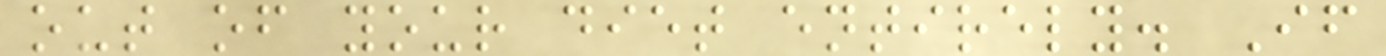out of your diet entirely. If
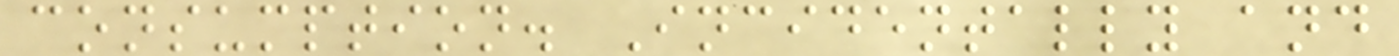consumption. Incidentally and
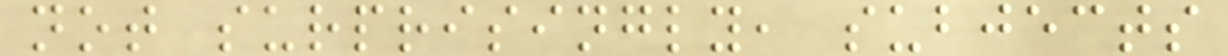not surprisingly, subjects
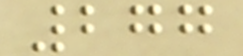277
